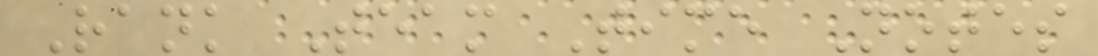Rank Team Time Notes
